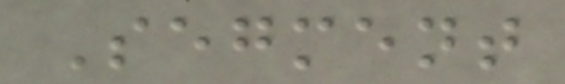Segment
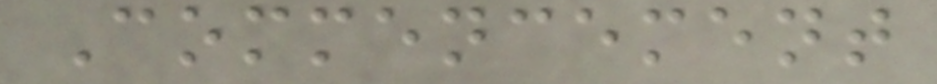Commencement
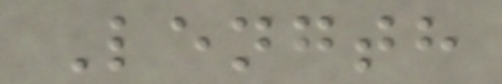Length
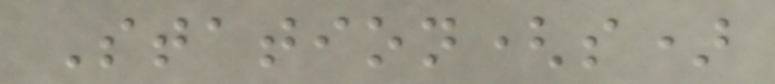Station(s)
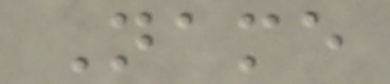Name
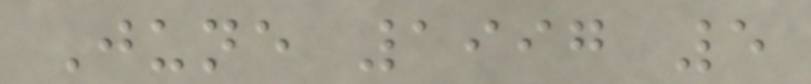June 1997 5
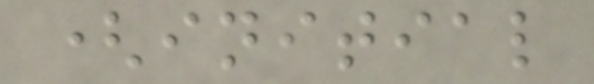(initial
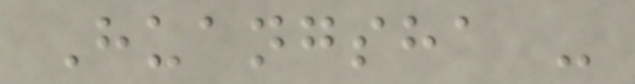Huangsha -
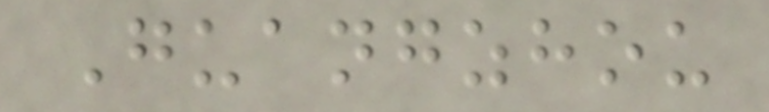Guangzhou
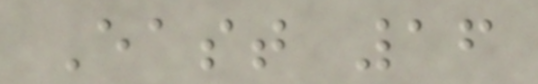East 16
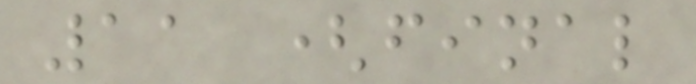11 (final
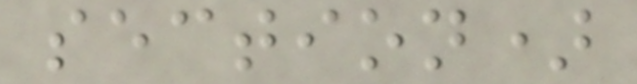section)
